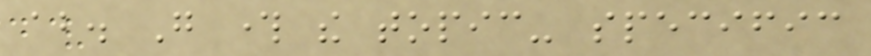about. Go through the topic- specific
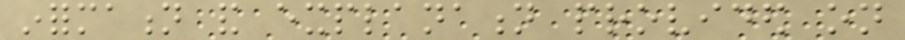information and explanation provided on
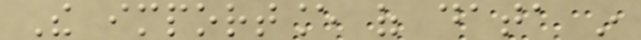The importance of data in
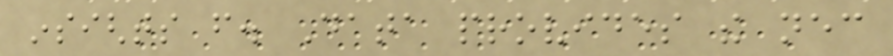insights from. Data provides the necessary
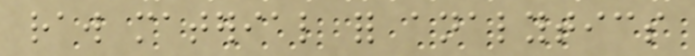raw material for analytics
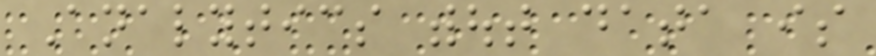Analytics without data is
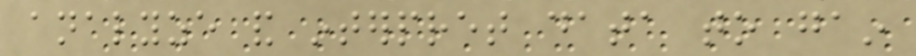analyze and interpret data to gain
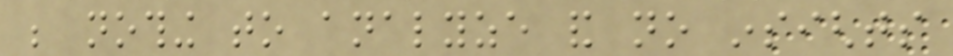be nothing to analyze and no insights
